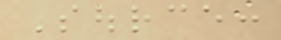Source:
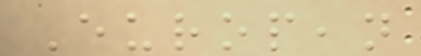European
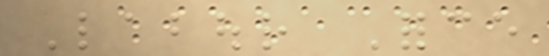Labour Force
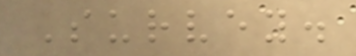Survey.
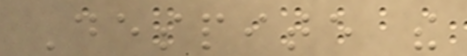Despite the
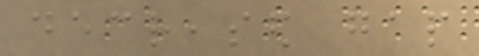decreased gap
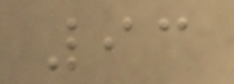93
